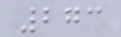273
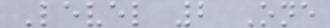Level 2 One
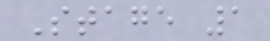Stage 1
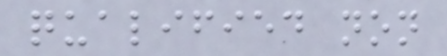qualified non
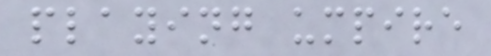playing umpire
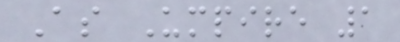As Umpire 1
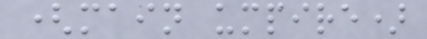(main umpire)
